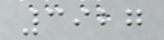3927
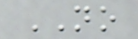NO
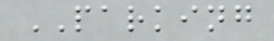PARKING
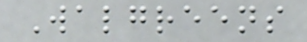Walgreens
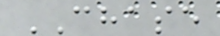CHASE
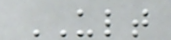ULT
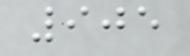905
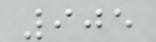905
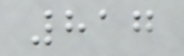817
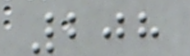208
